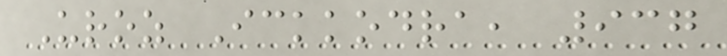Uroz Ickkodra, 937
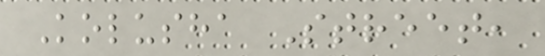Kolusha Street,
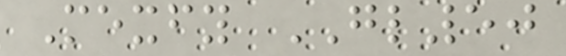Mexfy GL50
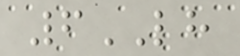6LH
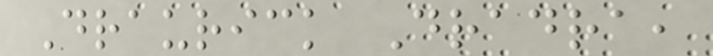Draurick Dradra,
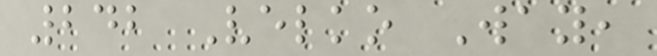242 Velko Way,
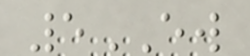5EW
